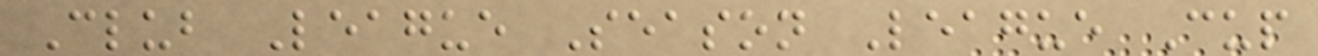Club League Season League Cup
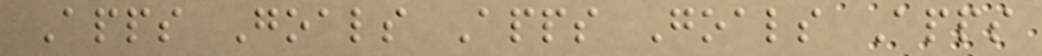Apps Goals Apps Goals Apps
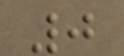0
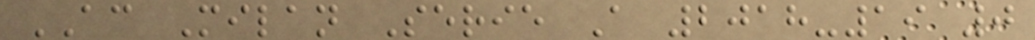AC Milan Serie A 2018-19 0
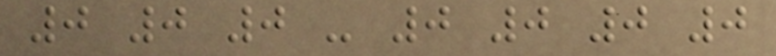0 0 0 - 0 0 0 0
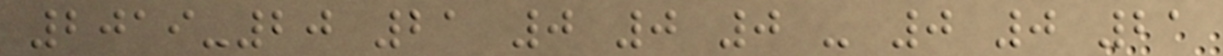2019-20 21 0 0 0 - 0 0 21
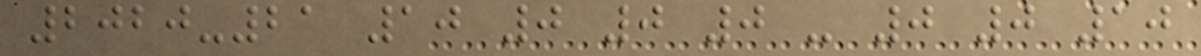2020-21 10 0 0 0 - 0 0 10
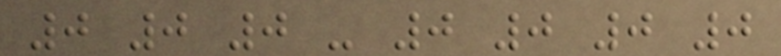0 0 0 - 0 0 0 0
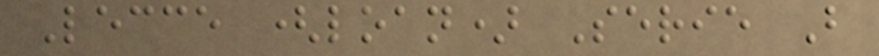Lecce (loan) Serie B
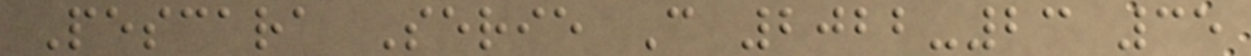Pescara Serie C 2022-23 35
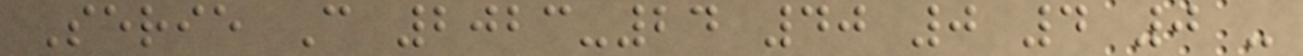Serie C 2023-24 40 0 4 0 -
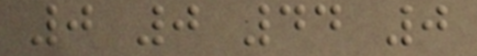0 0 44 0
